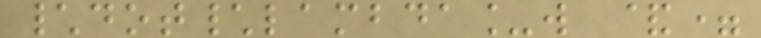\dot\lambda_w &=
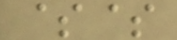$$
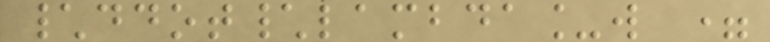\ddot\lambda_w =
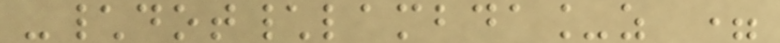-\dot\lambda_z =
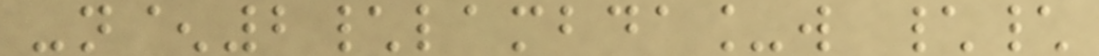-n^2\lambda_w \\
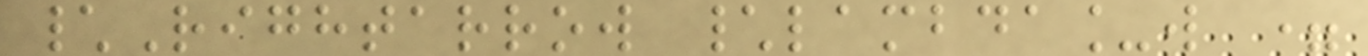\Rightarrow \lambda_w =
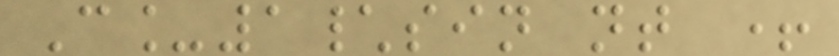C_1\sin nt +
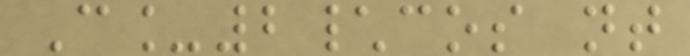C_2\cos nt
